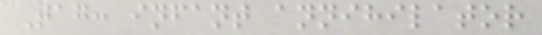Tag: infant annihilator
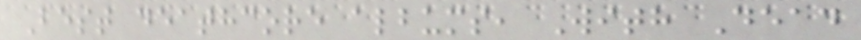Best deathcore albums, With Dead
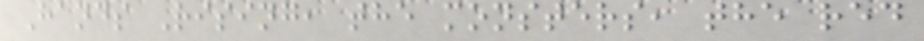Hands Rising, the monsters, the red
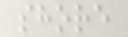shore
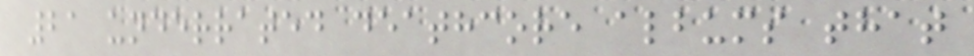21 underrated deathcore albums that
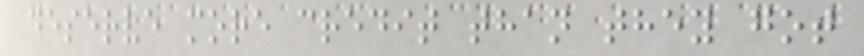deserve more credit than they got
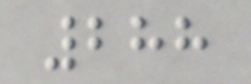288
